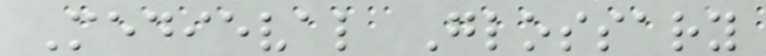Medieval Glossary
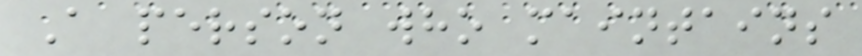A person who maintains
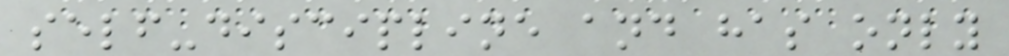self-discipline and has only
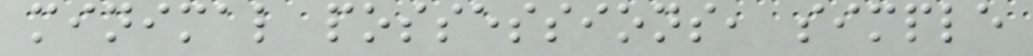minimal possessions, simple
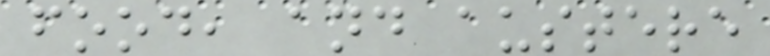food, and austere
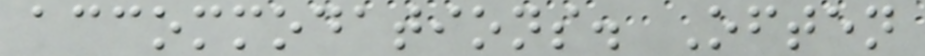accommodations. Often
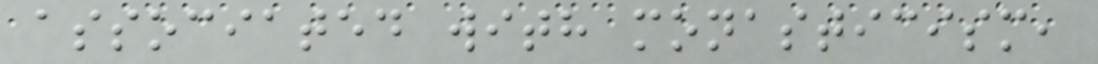associated with monasticism,
